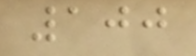100
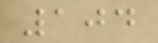104
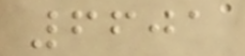6601
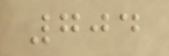704
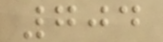704
